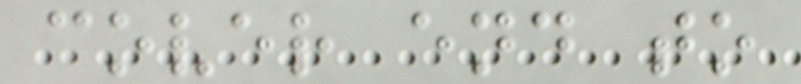cover end to
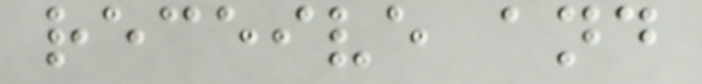receive and
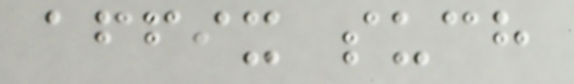affix such
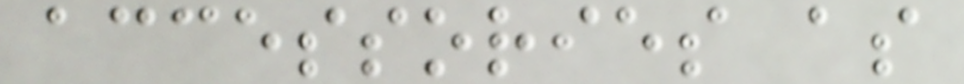accessories as
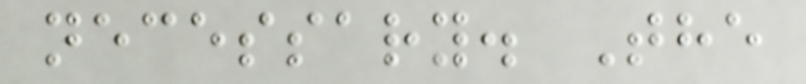necessary. The
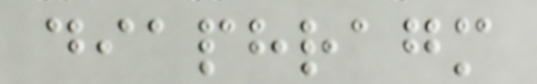diaphragm
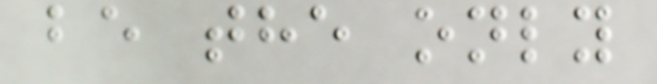be the only
